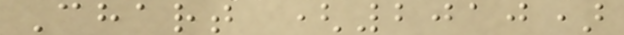Chart (2010)
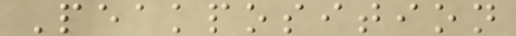Peakposition
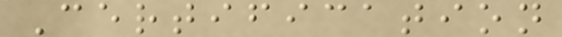Certification
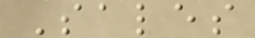Sales
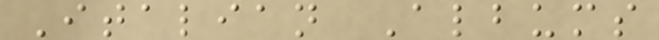Italian Albums
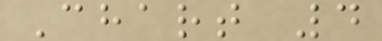Chart 4
